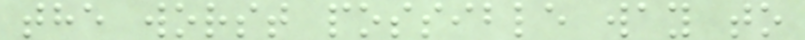the worst possible way to
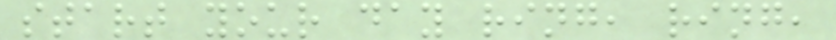start your day ring, ring,
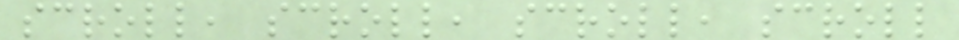scroll, scroll, scroll, scroll
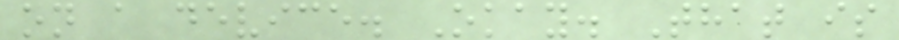on a device. Okay. That is
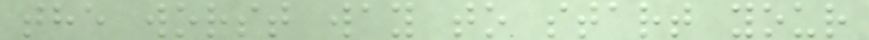the worst way to start your
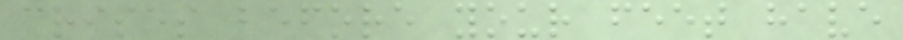crises before your feet have
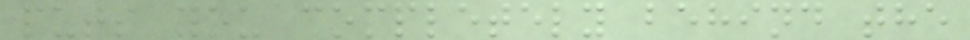puts you completely behind the
